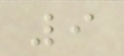9
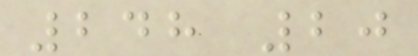248 20
